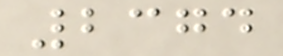2374
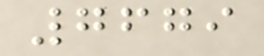7679
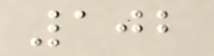102
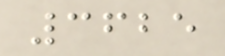3625
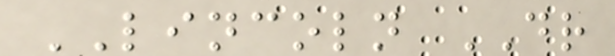LINCOLN DR
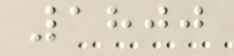1800
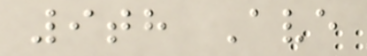9th Ave
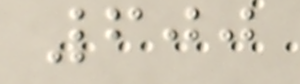600
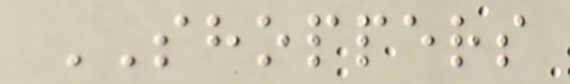SHOPPERS
